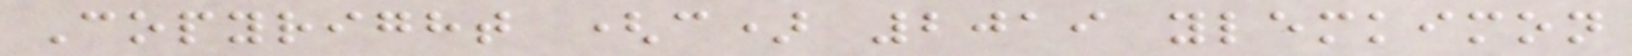Copyright (c) 2019 ylemkimon
